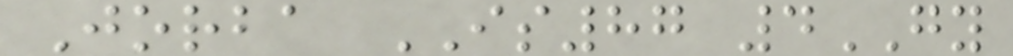Jorba IS87 4GY
